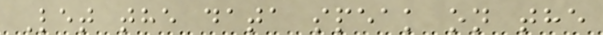Let the data speak on the
